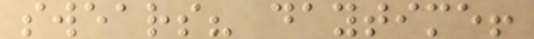swears? daytime!
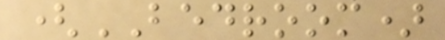(BEDROOM)
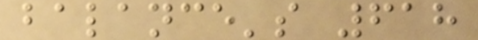balance's 618
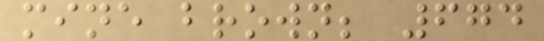mine brown; 674
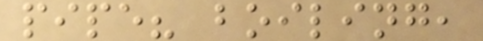pipe? boiling,
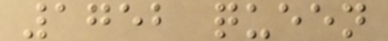1752 queen
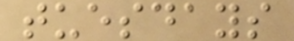tuesdays
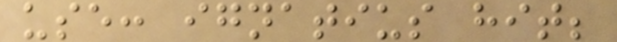use: ignatius hit;
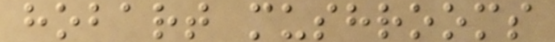hobart mushrooms
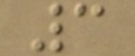3
